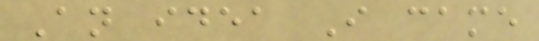An idea I came
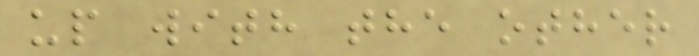up with the other
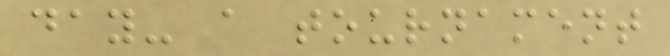day- a tournament
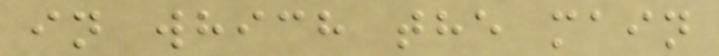in which the main
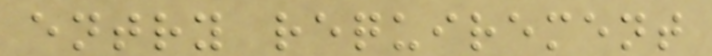entry requirement
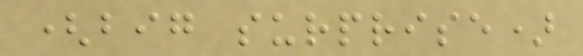(big surprise)
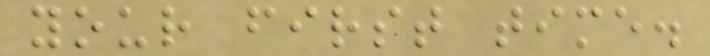your first time.
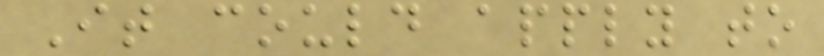It could apply to
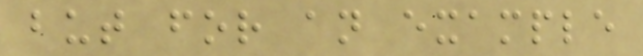but for an example
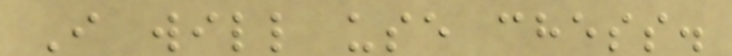I will use chess.
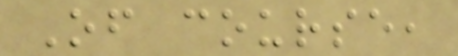Of course,
